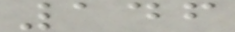146
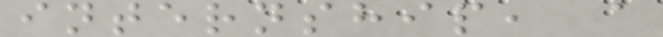internship, a
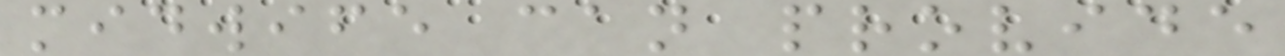midwife can provide
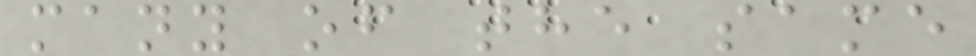many of the same
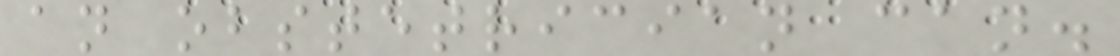an obstetrician can.
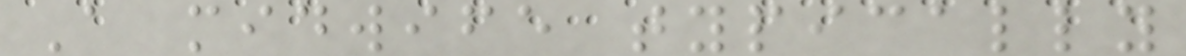A midwife typically
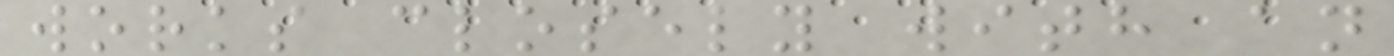works closely with an
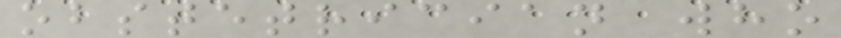obstetrician who
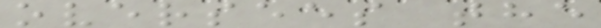oversees the
